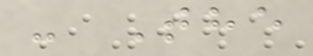- The
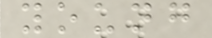young
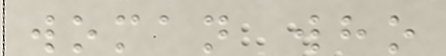woman who
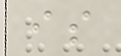is
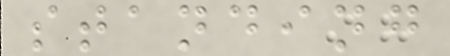standing
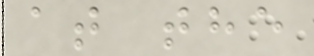at the
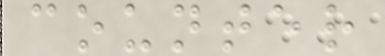counter
